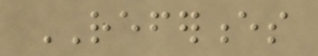REFERENCES
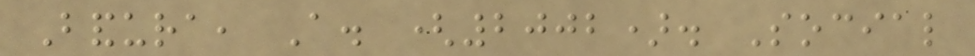Bandura, A. (2002). Social
